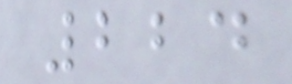224
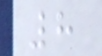8
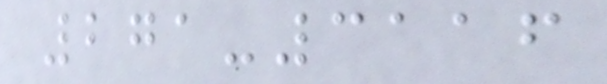271-3116
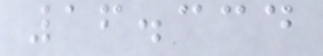16.334
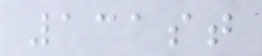131st
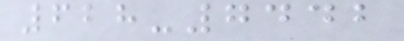628-7442
